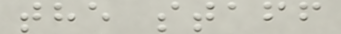the staff
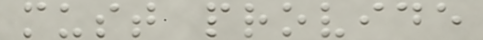must provide
